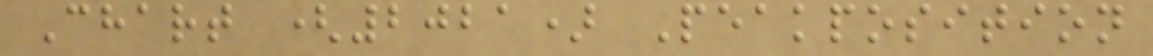Chart (2021) Peakposition
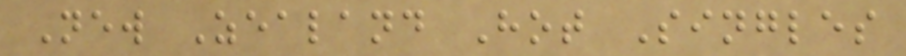New Zealand Hot Singles
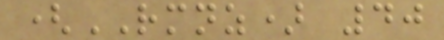(RMNZ) 40
